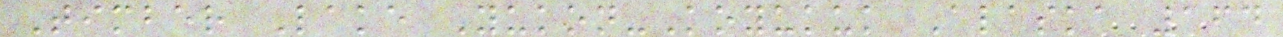Timber Lake Yukon-Koyukuk Alaska 164
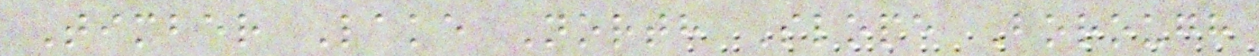Timber Lake North Slope Borough
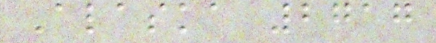Alaska 2717
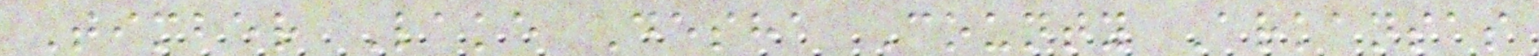Timber Lake Desha County Arkansas
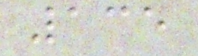135
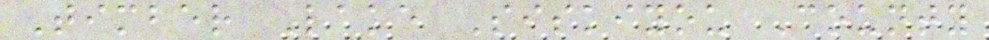Timber Lake Siskiyou County
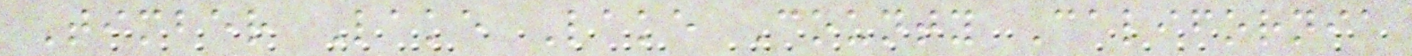Timber Lake Lake County California
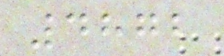4872
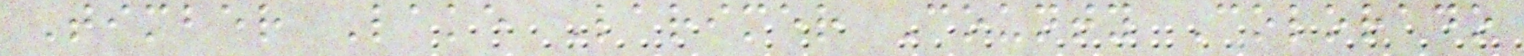Timber Lake Larimer County Colorado
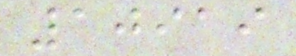10919
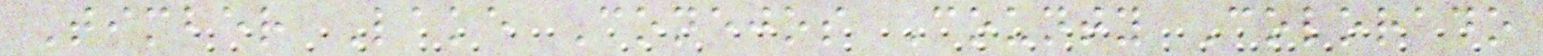Timber Lake Conejos County Colorado
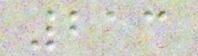213
